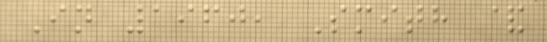In 1960, Smith &
